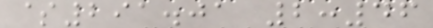$291.01 2:46
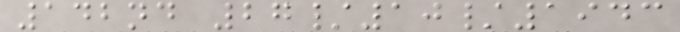142nd 27/10/1943
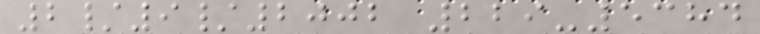2/9/2002 229-5384
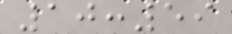10:59
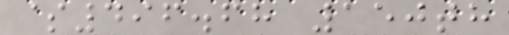$496.68 150th
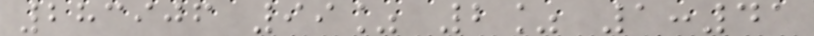283906 99% 2% 1:41
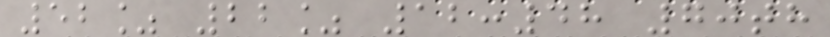52% 22% 12:48 70th
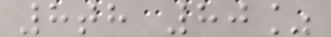8th 80%
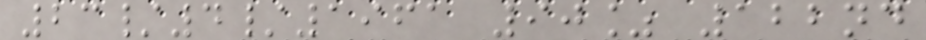23/4/1961 90% 122nd
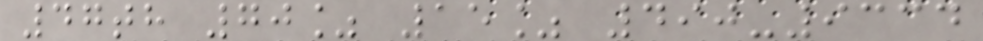47th 70% 15% 490-9334
